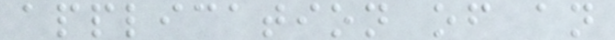application of an
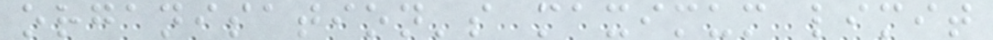organisation's maximum limit
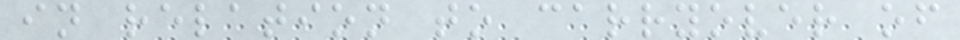in relation to carryover of
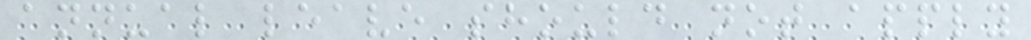annual leave should not apply
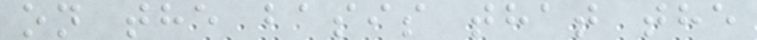on the basis that the
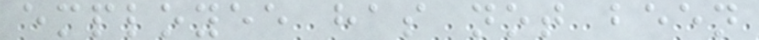employee has not been
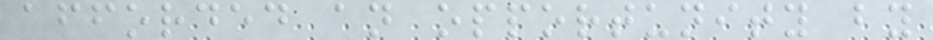afforded an opportunity by
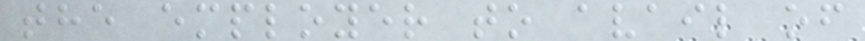the employer to avail of
